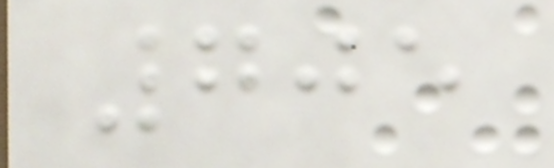705
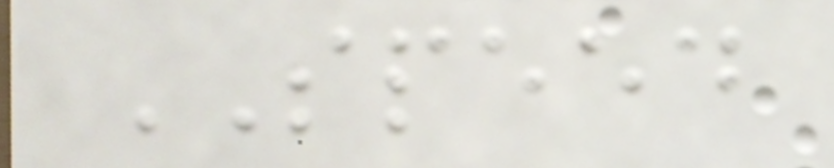SPEED
